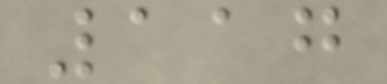117
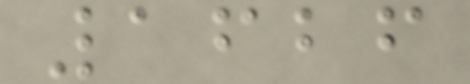1626
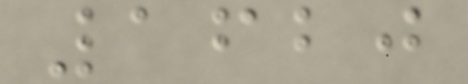1620
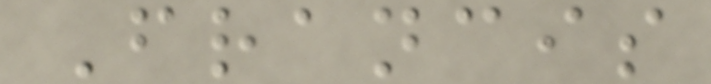Francis
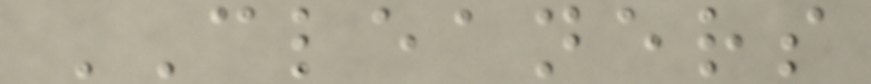CLEANERS
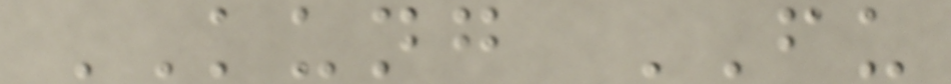KUNG FU
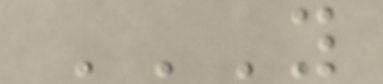Y
